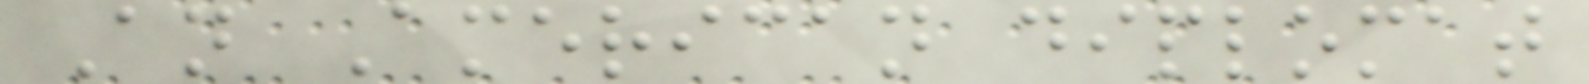An American diplomat
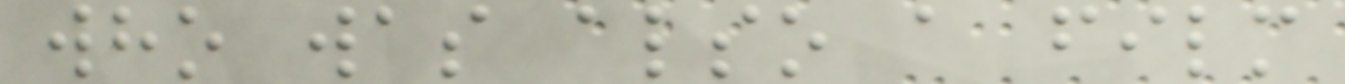who was also a film
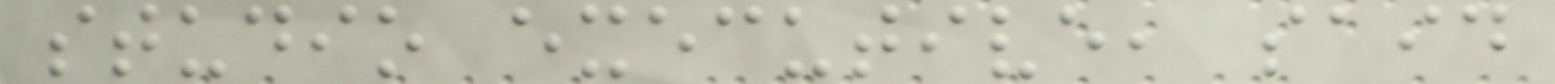studio executive, said
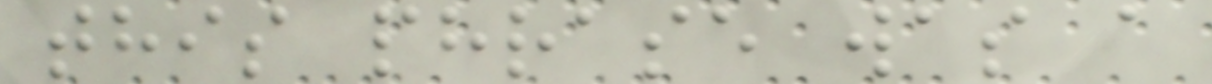this phrase was a
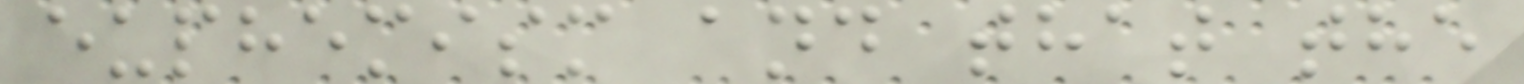euphemism and that the
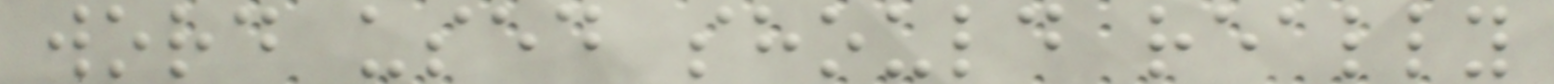word used should really
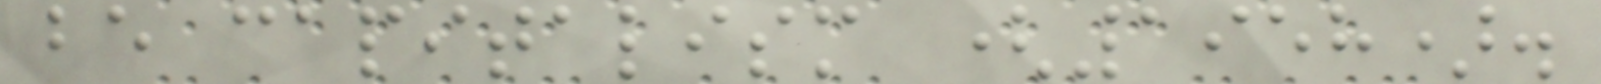be capitalism (1958).
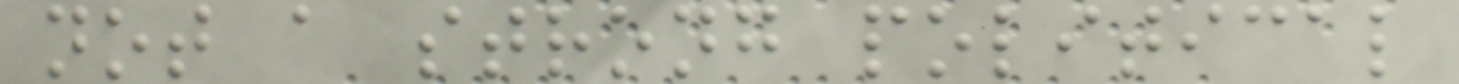not a strong political
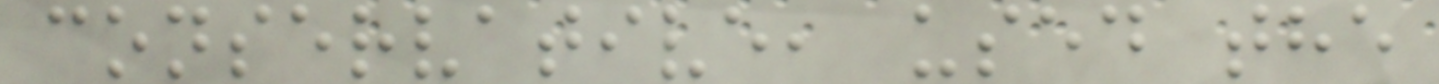conservative, used the
